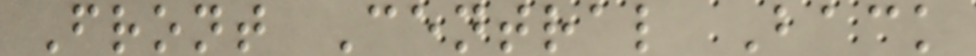Front Central Back
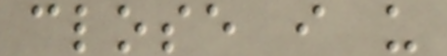close i u
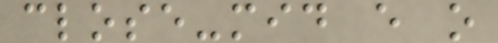close-mid e o
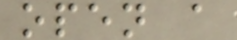open a
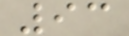93
